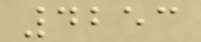4253
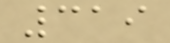319
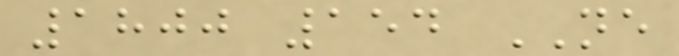1800 154 NE
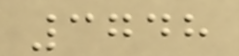3748
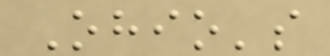Ohio's
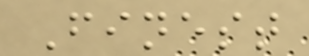Finest
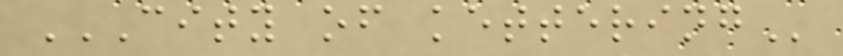CITY OF KETTERING
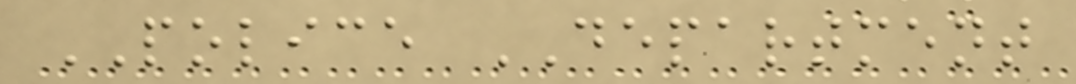POLICE DEPARTMENT
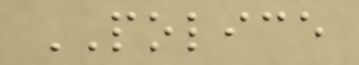POLICE
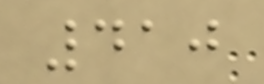410
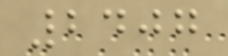2407
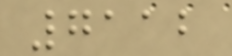7112
